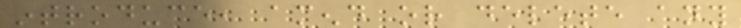introduce, amend or delete any
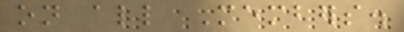on all Members.
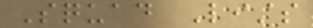Squad Lists
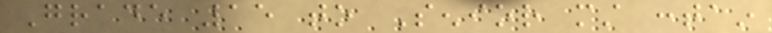Grade 15 to Senior must contain
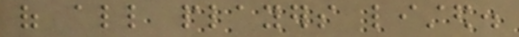of all players listed.
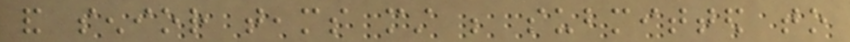and senior teams must be submitted to
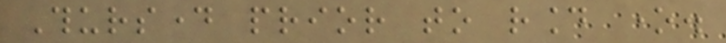Thursday prior to round one.
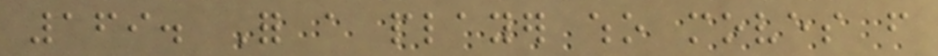169. For a player who moves from
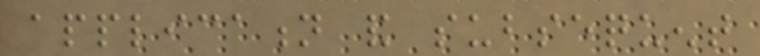application and subsequent
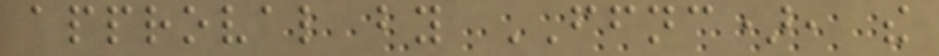approval by FFNC), the
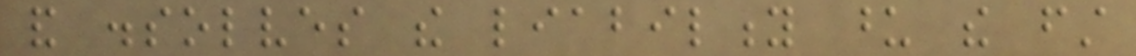and dissolves the liability upon the first
